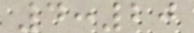4:20
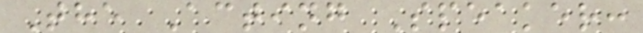The Acting Speaker:
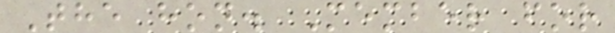The hon. Member for
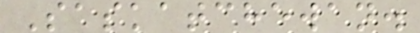Saskatchewan.
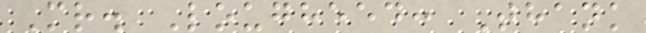Mr. Lougheed: Thank
